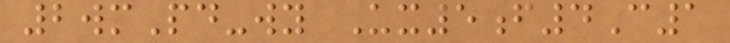2wmPd-wy Ux5f4C1
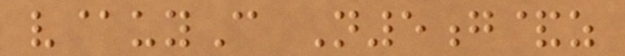v@uyC N5g&z
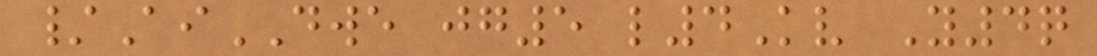/AiDWE jg5 l4Kv Y4q
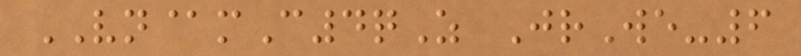VN@mC4qZ JrWe-6
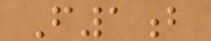F1b
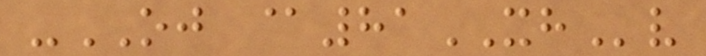-OJ @81XHv
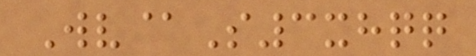Wv@S3xhqq
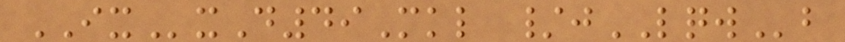IXxD49Mkl /jLQWb
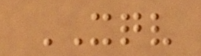XQV
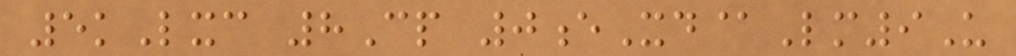5kLxc 8Cp 0eXd@Lm9U
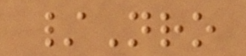/Nro
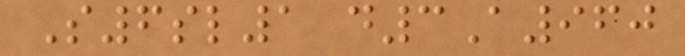S6sl1 d3A960
